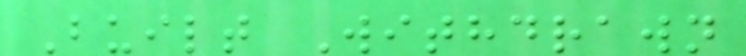Built Withdrawn
